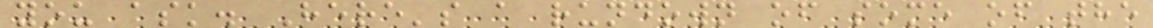you ask. Here's a rundown of some of the
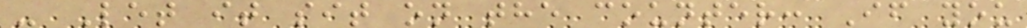- Let it sit on the counter: If you
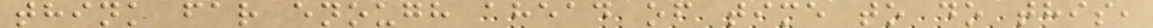think far enough ahead of time to do this,
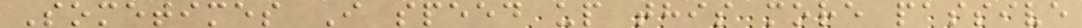Sometimes I speed up this more passive
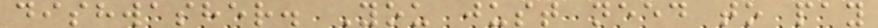dishwasher. You just need to pay
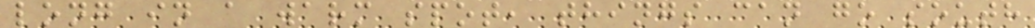long in a warm spot, things can go south
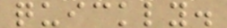quickly.
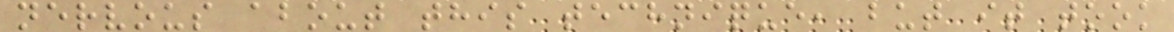nervous about this technique, but it took
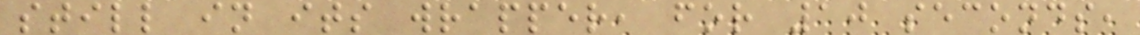still in its wrapper, for 10 seconds,
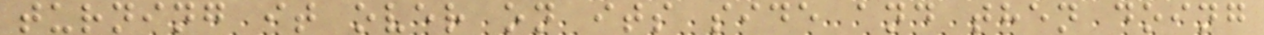turning it over on its side and then doing
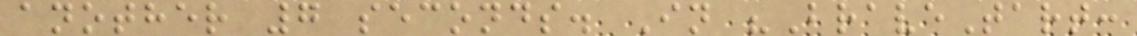another 7 seconds. In "BraveTart:
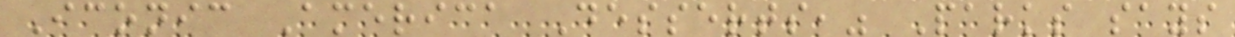Iconic America Desserts," Parks says
